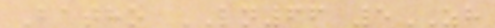Batho LN66 5ZH
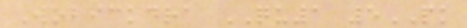Wobickdra QU1 5PK
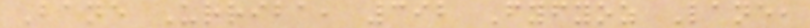Bane Urriba, 392 Fyfyoz Lane,
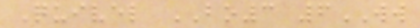Quivel BO3 6WW
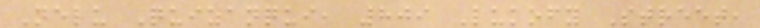Nelu Quizanqui, 809 Lukofy Street,
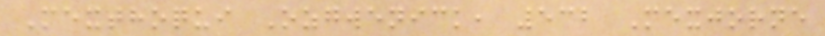Mexthoqui Ozgwenick, 532 Mexjorne
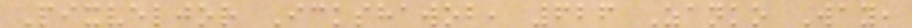Pixveljor Ickshawob, 626 Zanko Way,
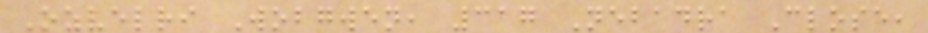Ozvelri Wobgwen, 317 Nebadra Close,
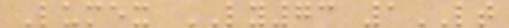Lumex LY73 1LT
